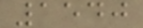1540
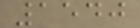1540
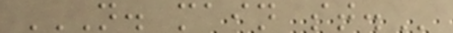N. MAIN ST.
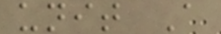unit A
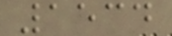1534
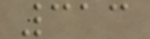313
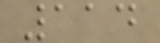114
